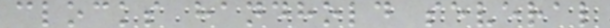clocks handhold several
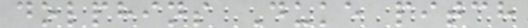dolphins Duke pitch
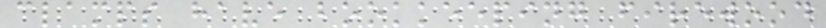clamps have bookkeeping firewood
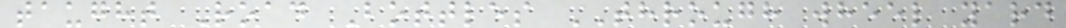taught Road Bottles THROUGH wheel yard
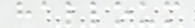halloum
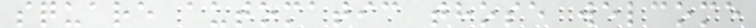square automatic those welcome
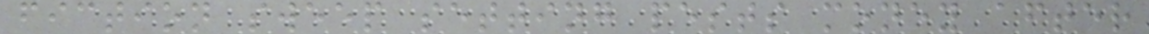fiction sweep setting pests money after
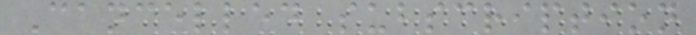Cancelled subscription
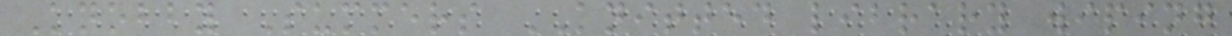Knobby Summers KNITTED library wiping
